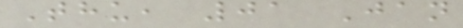Thu, 01 Jan
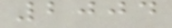2004
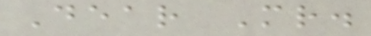Dear Mr.
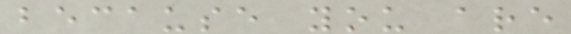because you are
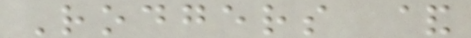Rodgers &
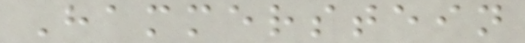Hammerstein
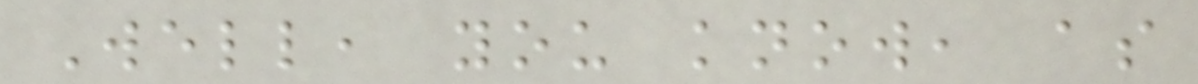Well, you know, as
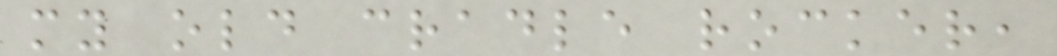my old cradle rocker,
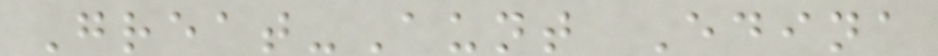Great-Aunt Edina
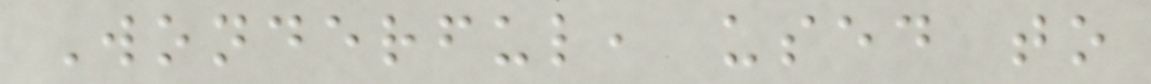Wonderful, used to
